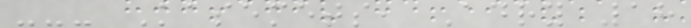--- Kasemets, Adry 18
